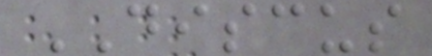DISCUS
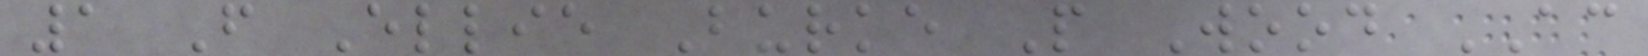1 F Ellie Burke P Wood AC
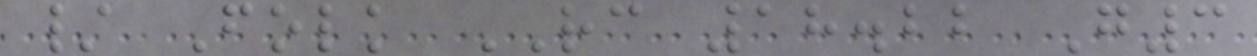/ Folk RC 18.22 G3
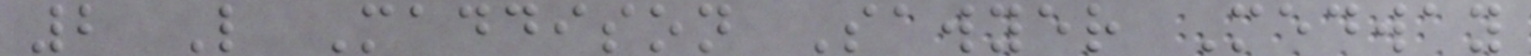2 L Maddison Sawyer Medway
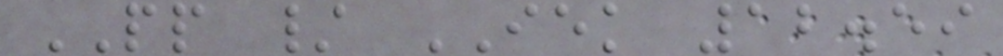PP / IEK 12.59
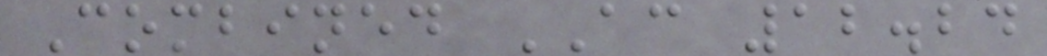Combined AC 12.24
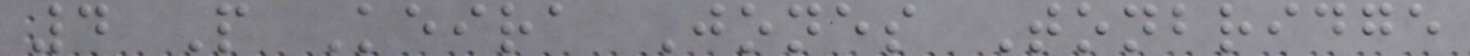4 P Keira Jones Tonbridge
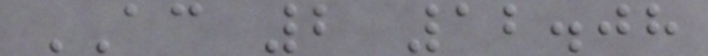AC 2 12.08
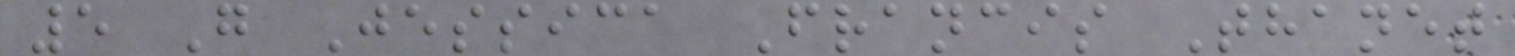5 G Jessica Francis Thanet
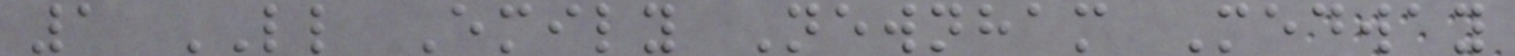1 LL Emily Newnham Medway
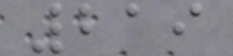219
